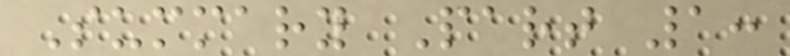Summary Part 1:
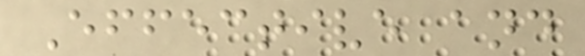Effective and
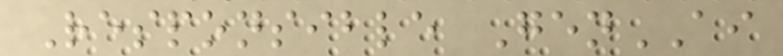Responsible GenAI
